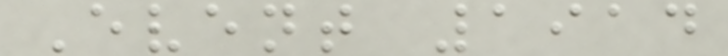Event 1914
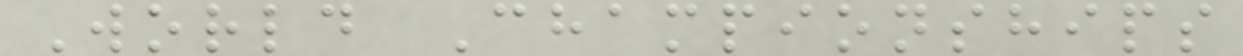World Championships
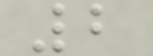2
